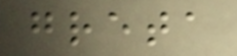greta
